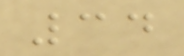34
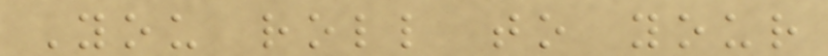You roll to your
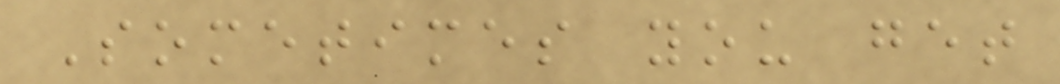Sometimes you get
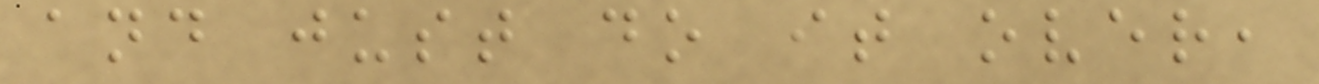and just do it over,
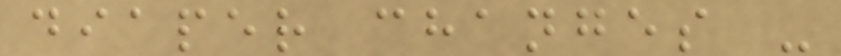diaper changes -
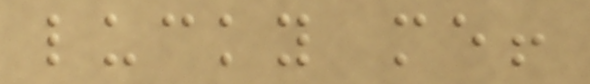lucky me!
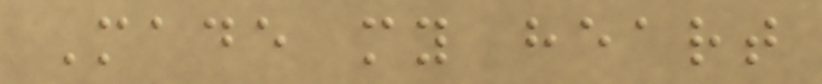Made my heart
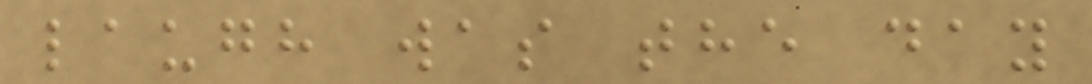laugh was the day
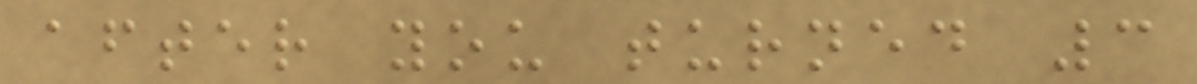after you turned 3
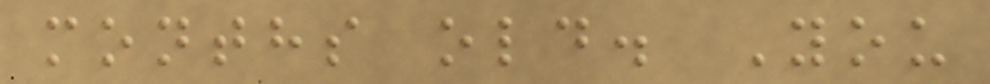months old. You
